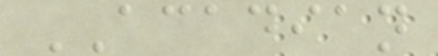ACADIAN
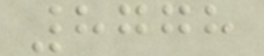8778
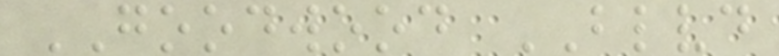GOODWOOD BLVD
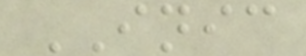INIC
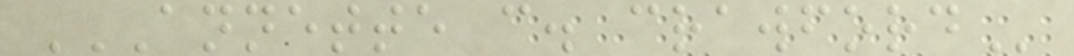ANNETTE C. CRAWFORD
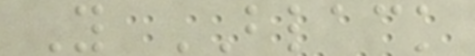Y BLACK
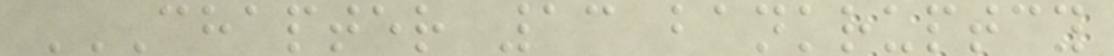CHAPTER 13 BANKRUPTCY
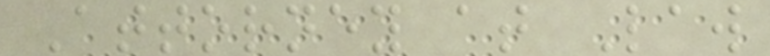Attorney at Law
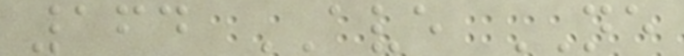164 AVE NE
